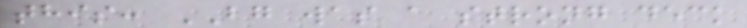this: BG was a strong deck
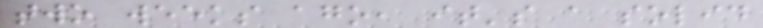two weeks ago, it's a solid
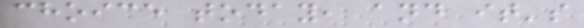choice today, and it's
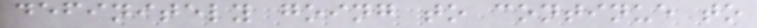definitely going to continue to
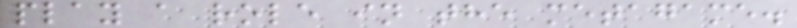play a role in the metagame.
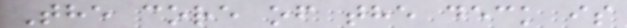The core of the deck is
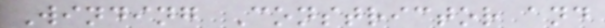Winding Constrictor and
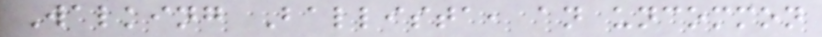Walking Ballista, an uncommon
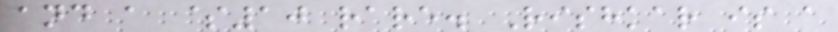and a $10 rare. Rishkar is a
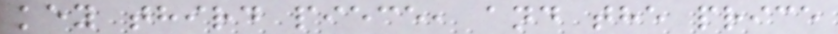key third piece, and the price
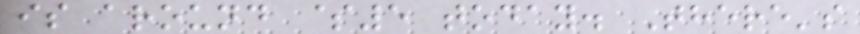is around $5 today. There's
